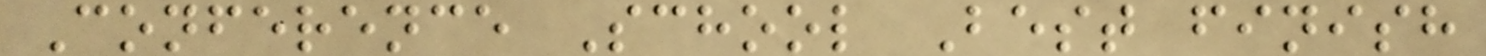Conference School Best finish
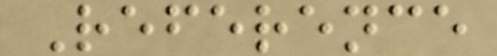Reference
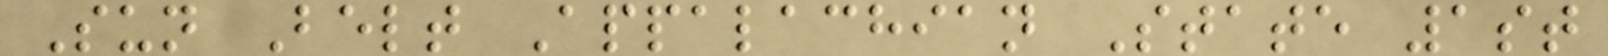Sun Belt Appalachian State 1st
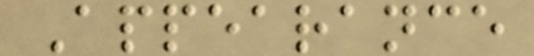Appearance
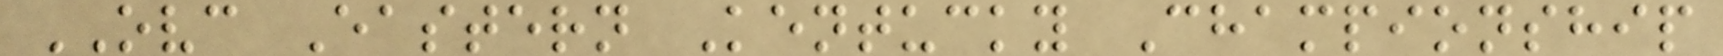OVC Eastern Kentucky Championship
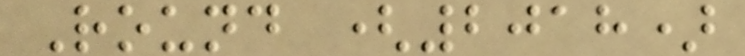Round (2018)
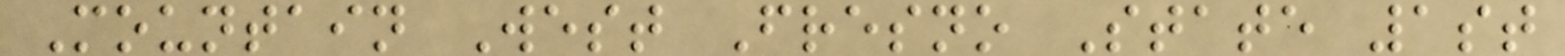Mountain West Fresno State 1st
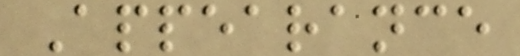Appearance
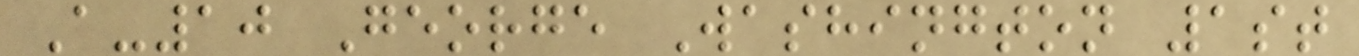A-10 George Washington 1st
